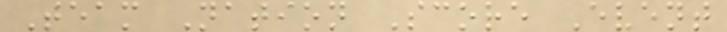Team Nation Score Event
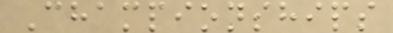Championships
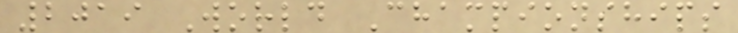2019 World Championships
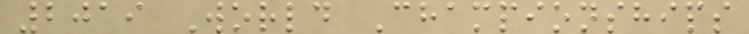2019 World Championships
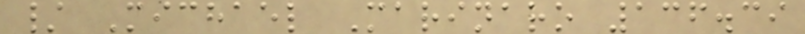/ Michael Marinaro 136.39
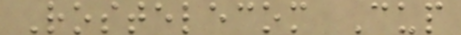Rostelecom Cup
